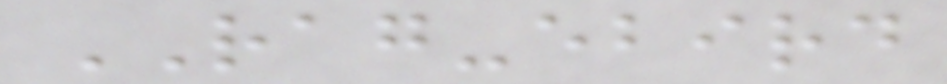RAG-ebird
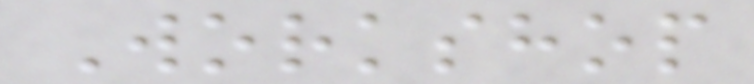Workshop
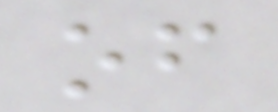of
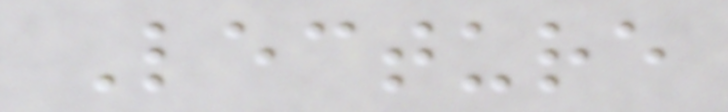Lecture
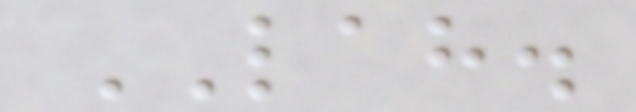LAH.
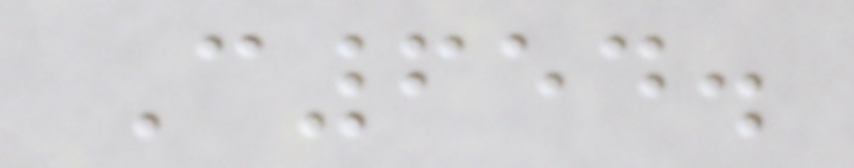C654.
